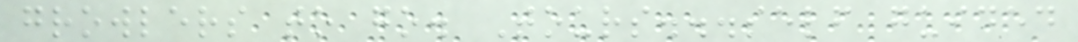growlers to go. Tours...self guided
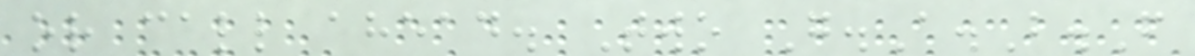or call ahead. Two G.A.B.F
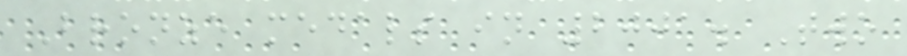Bronze medals in 2001. Two
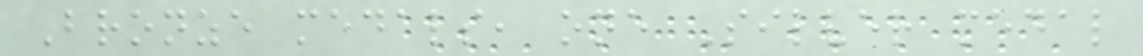Bronze medals, one Silver medal
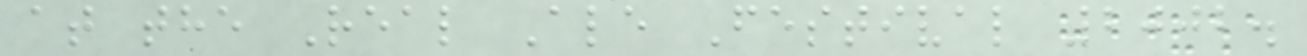at the Real Ale Festival 2002.
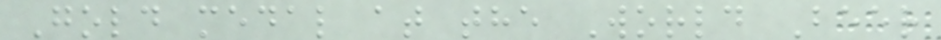Gold medal at the World Beer
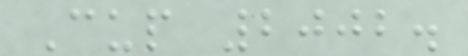Cup 2002.
